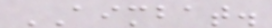AIMBAT.
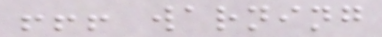!!! warning
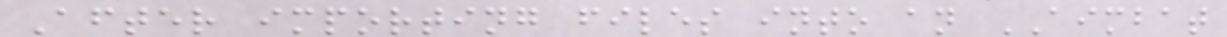After importing files into an AIMBAT
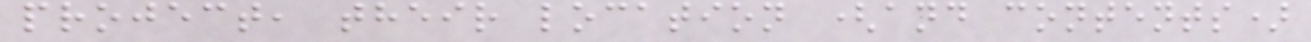project, their location (and contents)
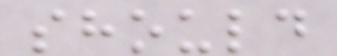should
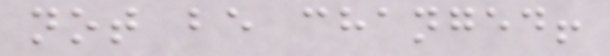not be changed!
